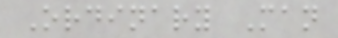Ordinary Man
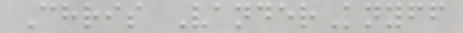Chris VanderKnyff
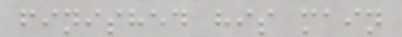finished his main
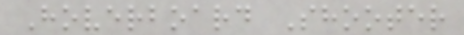Hoverboard Shooter
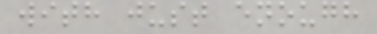with just enough
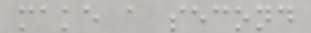make a second
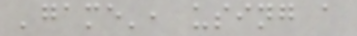'game', using a
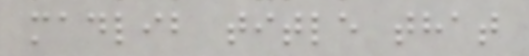madlib title that
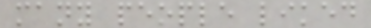many people liked
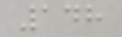148
